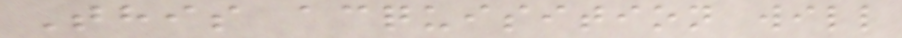This acquisition will
